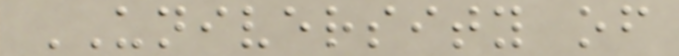UNIVERSITY of
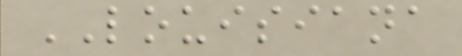LOUISIANA
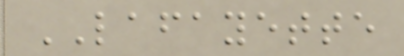LAFAYETTE
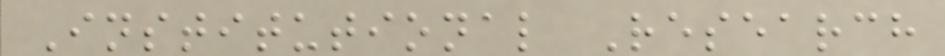Institutional Research
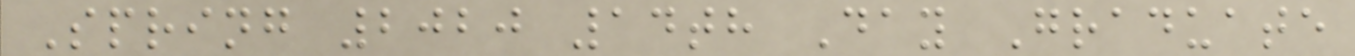Spring 2020 14th Day Graduate
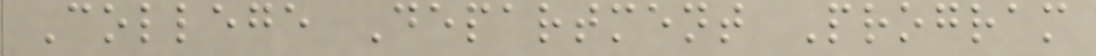College Department Program
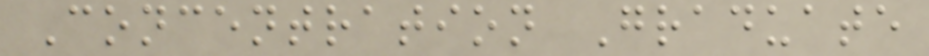Concentration Graduate
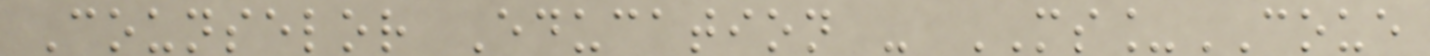Counselor Education - MS_COUE
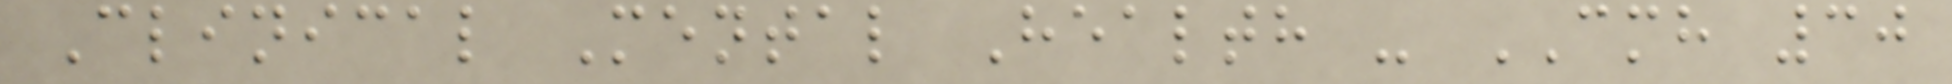Clinical Mental Health - CMH 30
